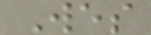Wes
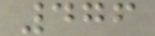476
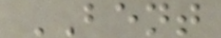BENT
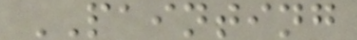PAINTING
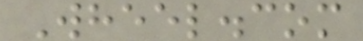Wheel.com
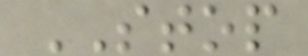STOP
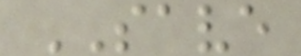SAVE
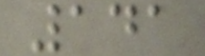141
